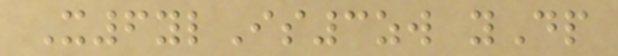X6ylIs3zw yDp
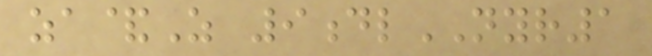za&Z 9dlNYR1
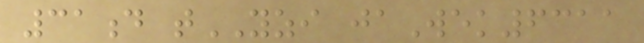31d tYZI jaWek6311
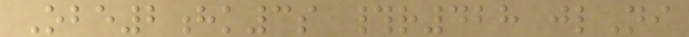Obe2hk3s #r428 jlNi
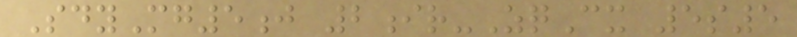SdyMg5j 2ir-ZqCx 5s5
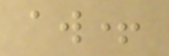aw+
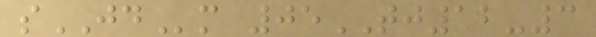sJDm 05TJ12-3
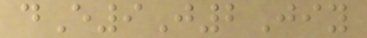dE9J2Jiy
